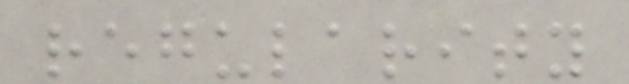regularity
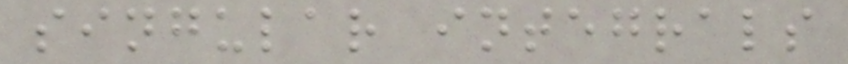singular integrals
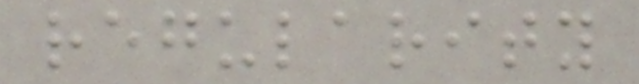regularity
